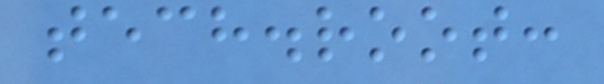tech.root:
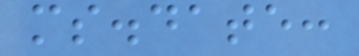ms.date:
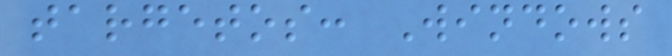targetos: Windows
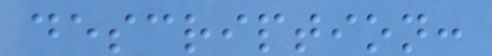description:
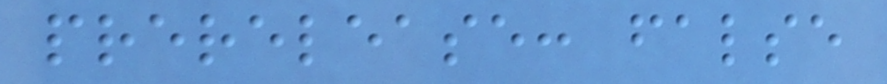prerelease: false
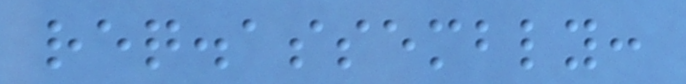req.assembly:
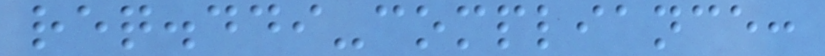req.ddi-compliance:
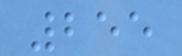255
